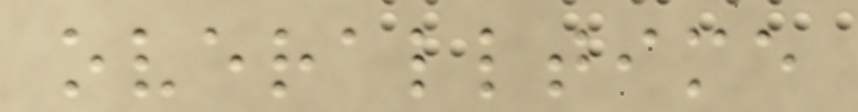overalltime
